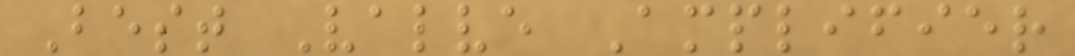Best Valve Amplifier
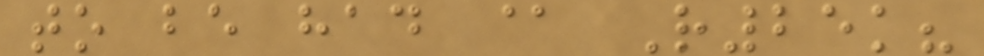to be had @ R25k?
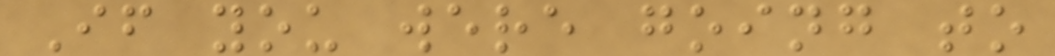If you were going to
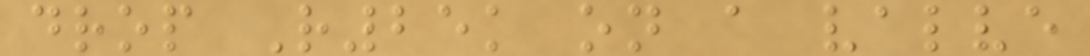drop R25k on a valve
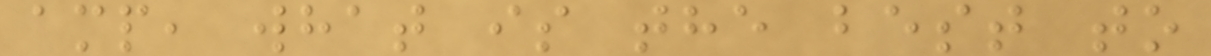amp, what is the best to
